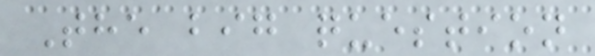The big question
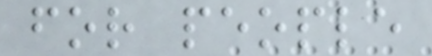for people
